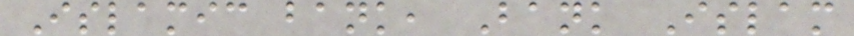Islamic bank, Bank Islam
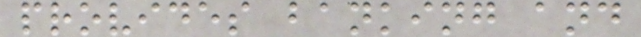provides banking and
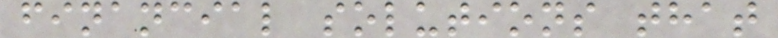financial solutions that
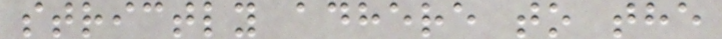strictly adhere to the
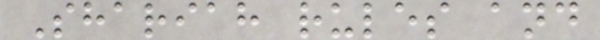Shariah rules and
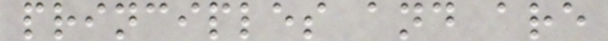principles and are
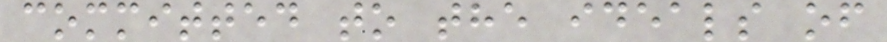committed to the ideals of
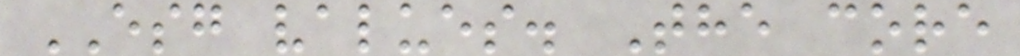ESG values. The core
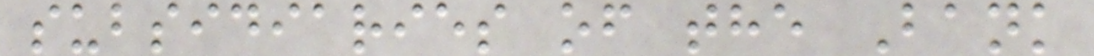subsidiaries of the Bank
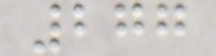277
